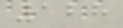128
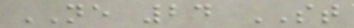NE 24 ST
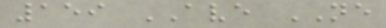159 AVE NE
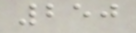250
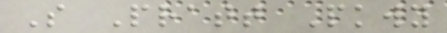S Pratt Pkwy
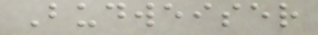Budweiser
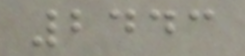2443
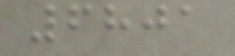6801
